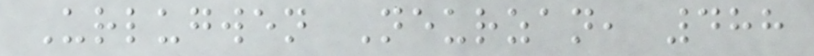Urlugwen Neurzan, 488
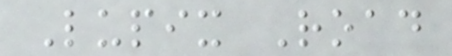Lupix Road
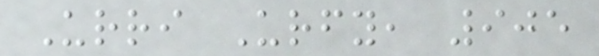Urri Urfy, 905
